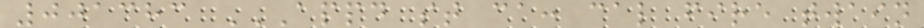001383 APPD ST CA: CAL FIRE TWAIN
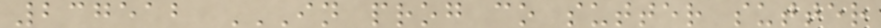237512 IN PROG CO SUTTER SUTTER
